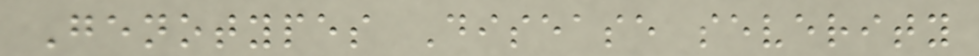Genotypes Disease severity
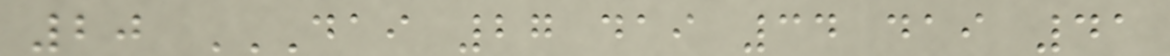20 DAI 27 DAI 34 DAI 41
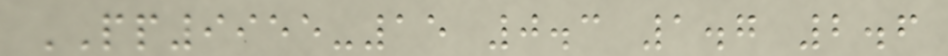PP9955-15 0.3 1.7 2.6
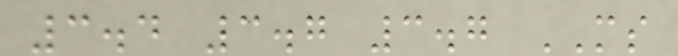3.4 3.7 3.7 MS
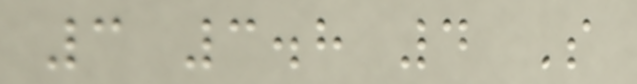3 3.8 4 S
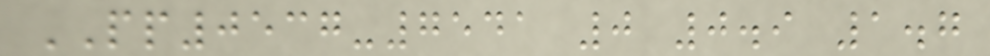PP0537-7541 0 0.9 1.7
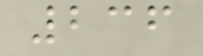236
